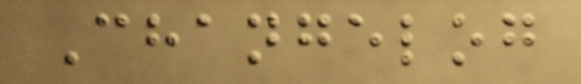Changelog
